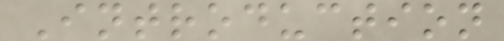Introduction
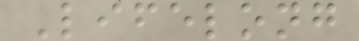Lifelong
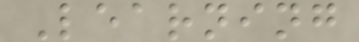Learning
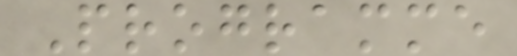Programme
